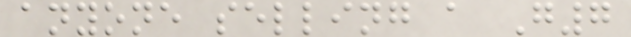anyone selling a G7
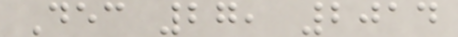Dec 27, 2014
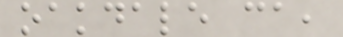oakdale ca,
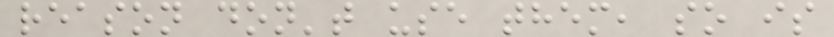reason don't use them, so is
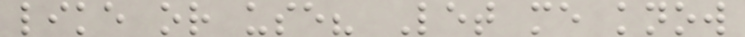like or use? Let me know
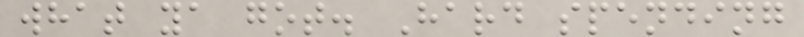what ya got. Hard spending
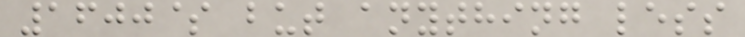1600$ but anything less
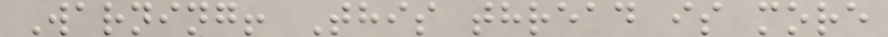Warning! This thread is more
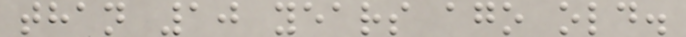than 10 years ago old.
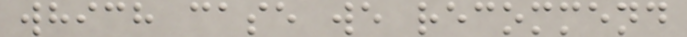which case we recommend
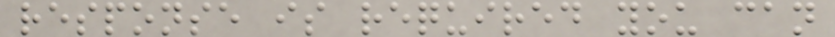response is required you can
